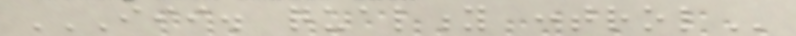III. QUALITY CONTROL
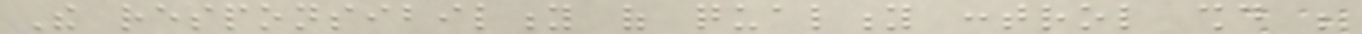The responsibility of quality control should be
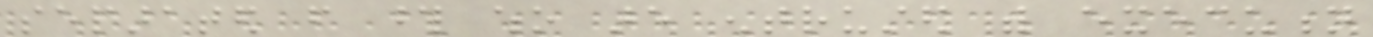separated from those who are entrusted with execution
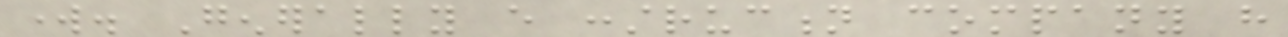work. Generally every construction company have
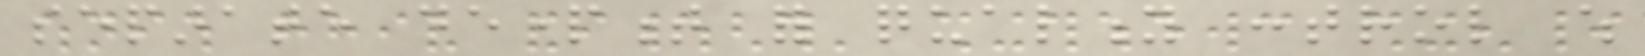separate department for quality control which
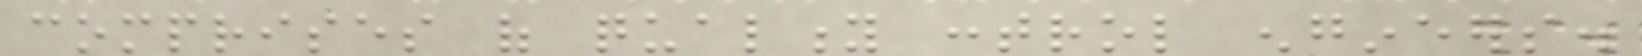comprises of quality control engineers.
